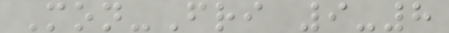Mon-Fri 9-8
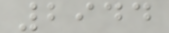2944
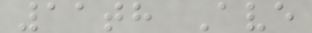11th Ave
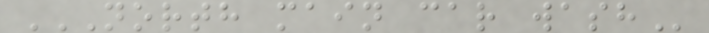NORTH MAIN CAR WASH
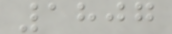1807
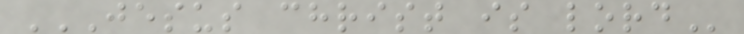JESUS CHRIST IS LORD
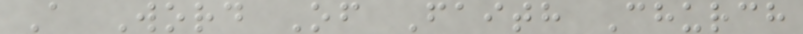A Word Of Faith Church
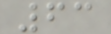63
